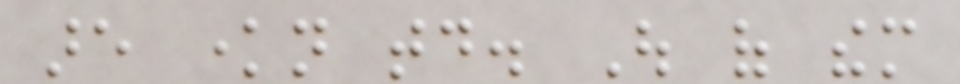are known today. Out of them
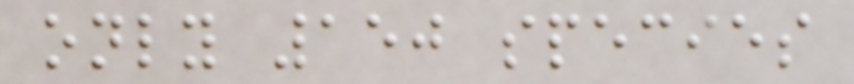only 150 species
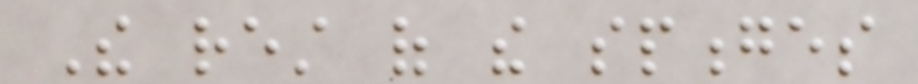The rest of the sponges
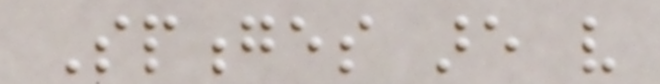Sponges are very
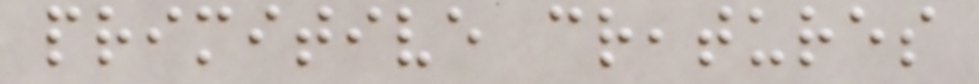primitive creatures
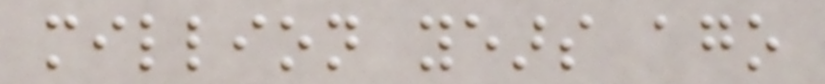million years ago
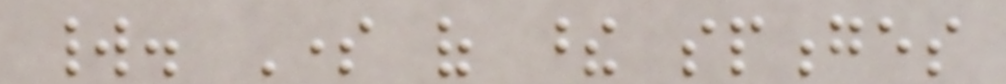world. Some of these sponges
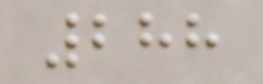288
